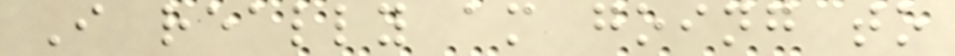I really am going to
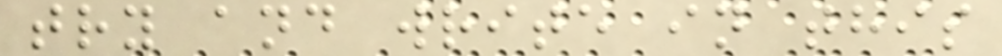try and write in this
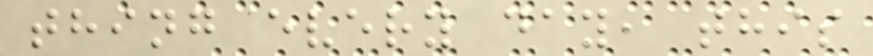thing every day, this
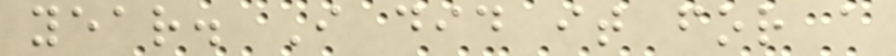year. I did it for a
